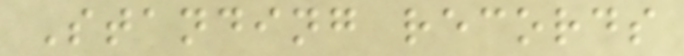Standing records
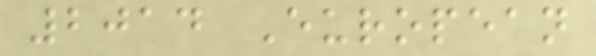2014 European
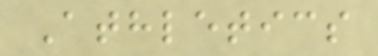Athletics
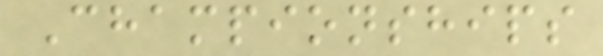Championships
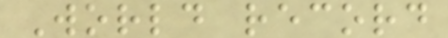World record
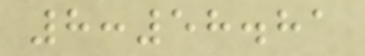8:58.81
